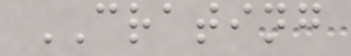CRATING
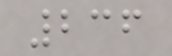236
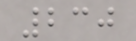230
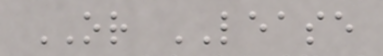OR LEASE
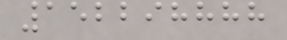152298888
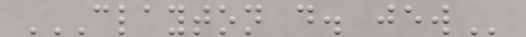CLAYTON D. JEW
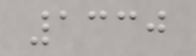1330
